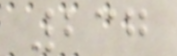237
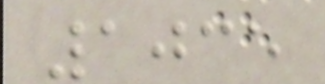1035
